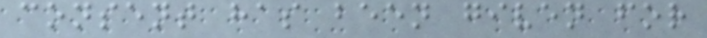consent has been given for
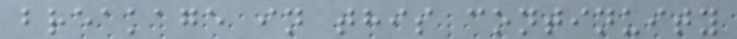breakage in this continuity
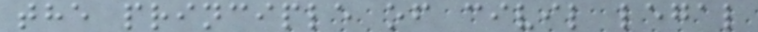the principle of civil legal
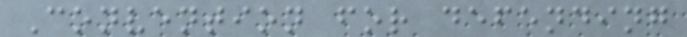Convention for defending
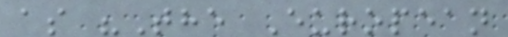as "The European
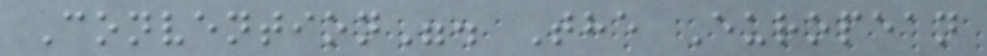Convention". The European
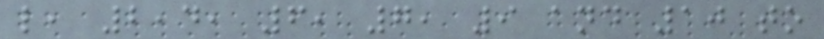l, 2,4, 6, 7, 9 and 10 to
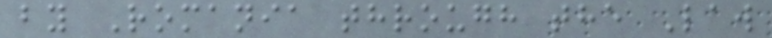by Romania through the Law
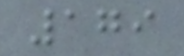179
